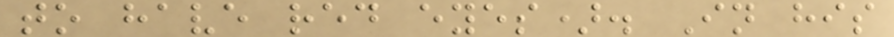to have red eyes). In his
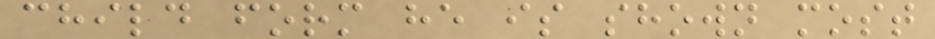child form he is shown most
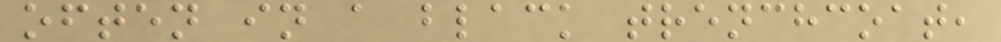often in a black trenchcoat,
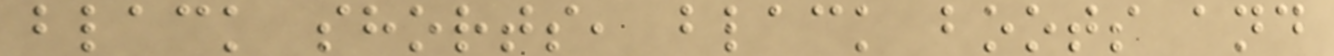black shorts, black boots and
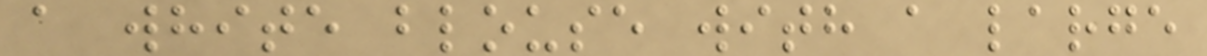a white blouse with a large
